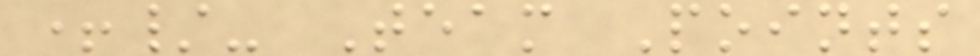+/- Team Points
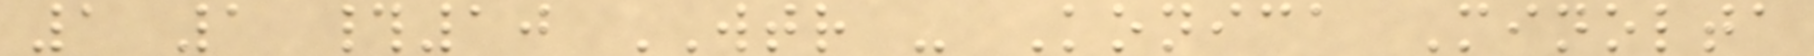1 1 #10 WTR - Konica Minolta
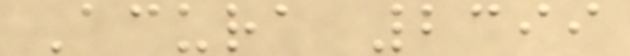Acura 2399
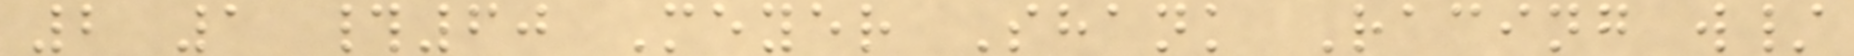2 1 #60 Meyer Shank Racing w/
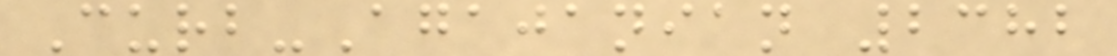Curb-Agajanian 2382
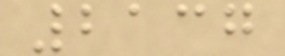2137
